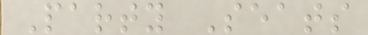Party Seats
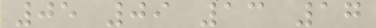05 09 13 17
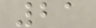21
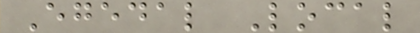Egedal Local
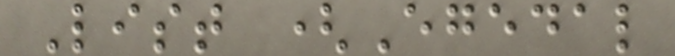List (Egedal
